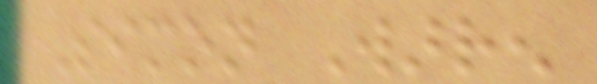Simon Warren
